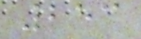253
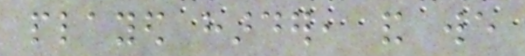played harder, and we
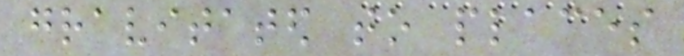gravitated to places
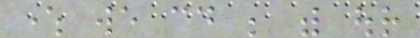where we could be with our
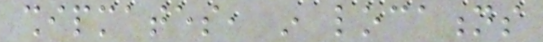shipmates, in locations
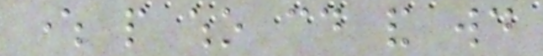where people who could and would
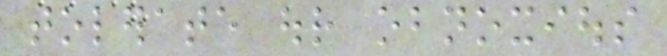tolerate our obnoxious
